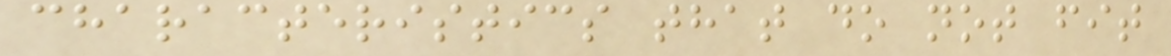characteristics that do not fit
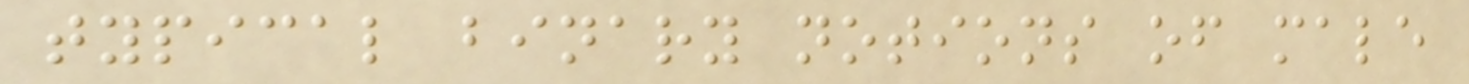typical binary notions of male
